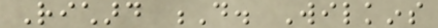Richard D. Wilkins
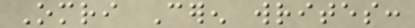Omri Ceren writes:
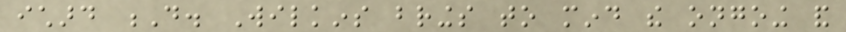ichard D. Wilkins brings to mind the ongoing and
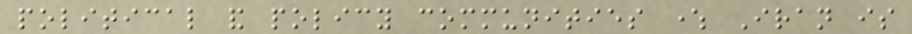political and policy communities where Iran is
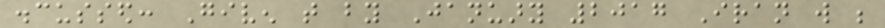discussed: Given that by January 2017 Iran will be
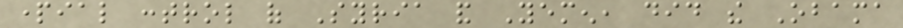partial control of Syria and Yemen, did the Obama
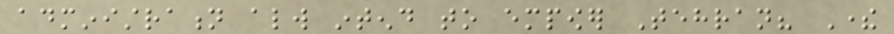administration always intend to empower Tehran? There
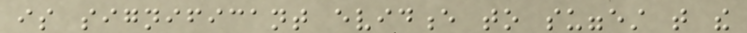is significant evidence to suggest that the
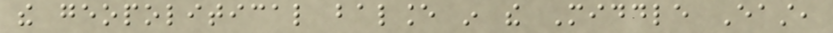the geopolitical balance in the Middle East,
